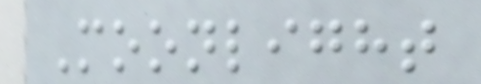Moonlight
